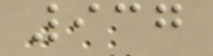937
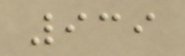939
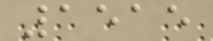1515
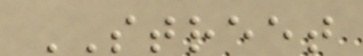STREET
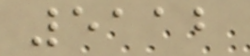5112
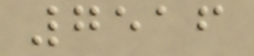7516
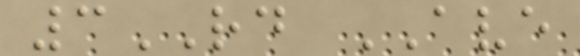3RD AVE
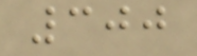300
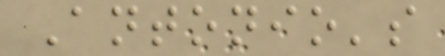Antonio's
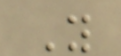Y
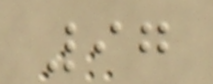97
